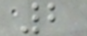2
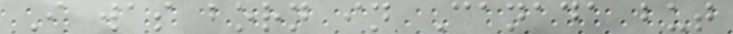I was born in Canada but
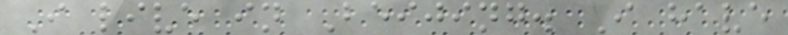I live in Beijing. I have
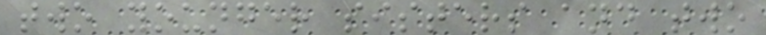two younger sisters and two
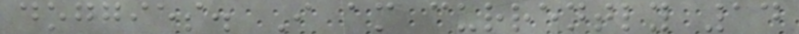doggies. I am currently 14
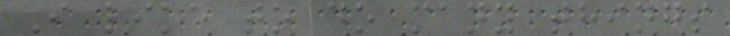I like to do many things
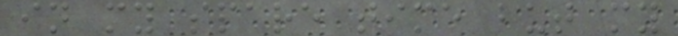in my spare time but my
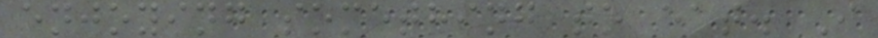enjoying something to eat. I
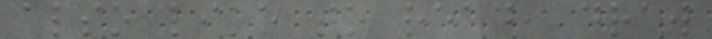also like to read, draw
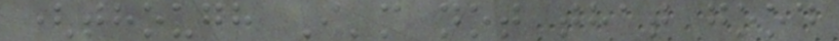(though I'm not that good
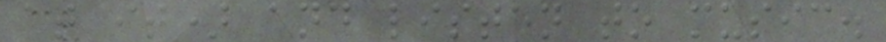at it) and listen to music.
